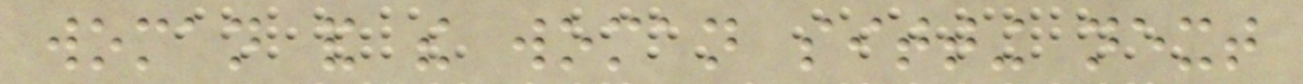woman and the woman sitting next
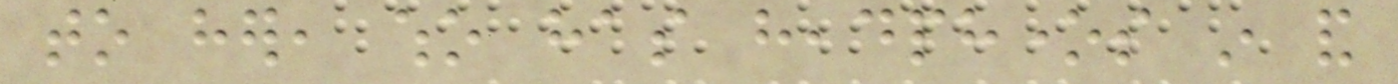to her, who has headphones in and
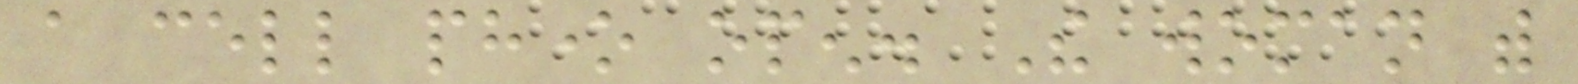a cell phone open. The woman with
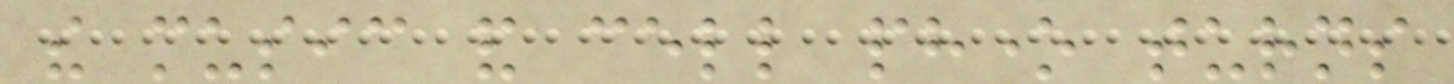the music and cell phone turns
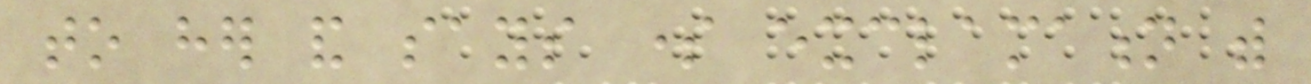to her and says some exclamation with
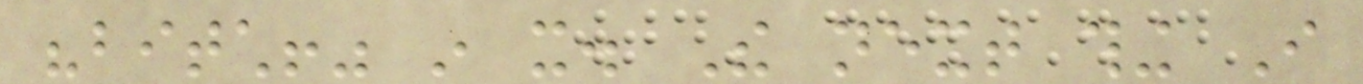"bitch!" in it. The next thing I
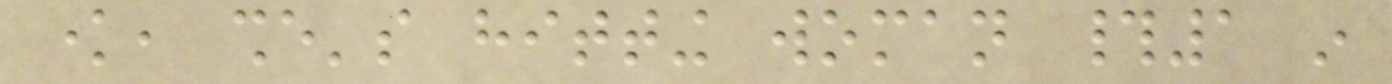know, she's hitting woman #1 in
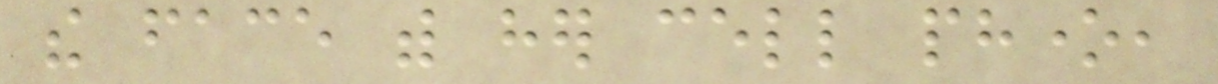the face with her cell phone,
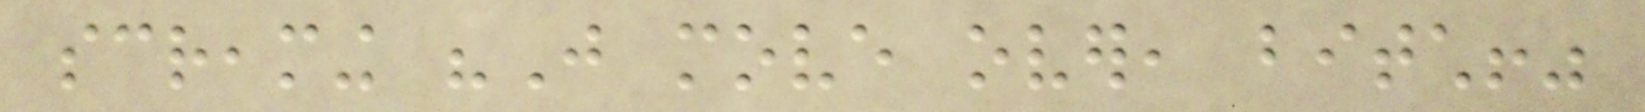screaming "Just move over, bitch!"
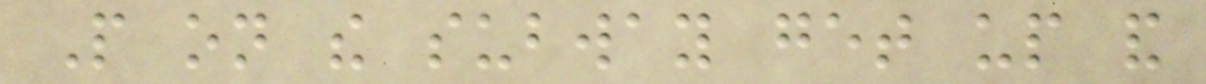People on the subway get up and
